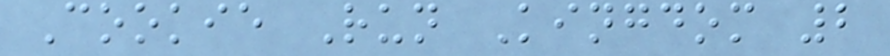Cookie Run Kingdom 2
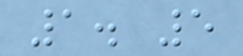1. 5
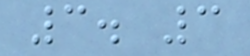3. 3
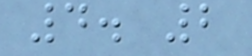4. 2
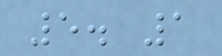5. 1
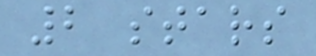2 stars
